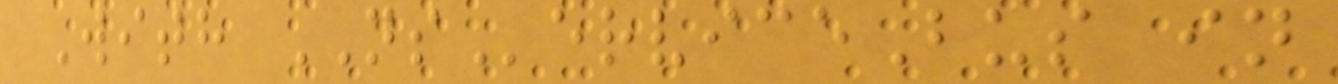With NServiceBus in
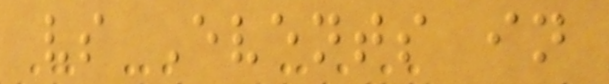vs Events in
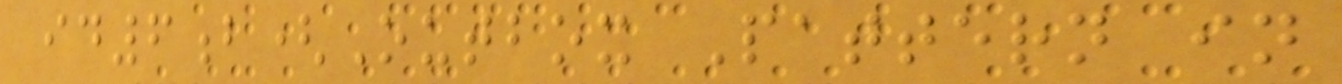id6b(Outbox Pattern in
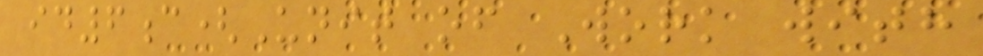id6c(Unit of Work with
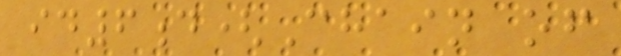id6d(Chain of
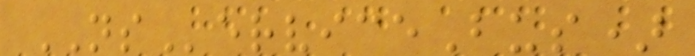NServiceBus)
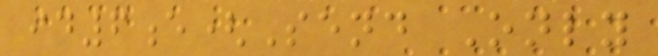id6e(Send Only
